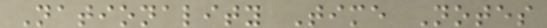Nationality Time Notes
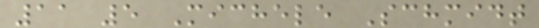11 5 Michele Schmidt
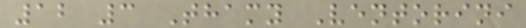12 3 Thamy Ventorini
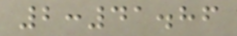2:41.86
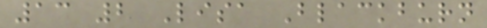13 2 Lisa Blackburn
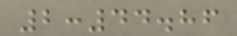2:44.86
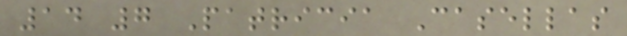14 7 Patricia Casellas
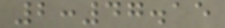2:47.15
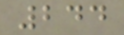244
